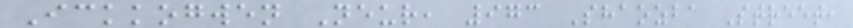Ickkogwen Neur, 973 Shaozba Street,
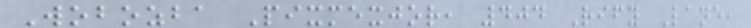Wobozba Pixmexjor, 404 Rify Lane,
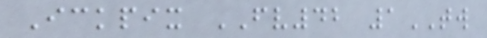Ickpix FV42 1TW
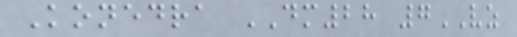Konedra DM28 7VZ
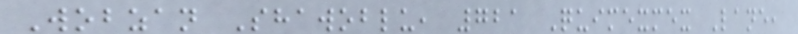Wobzan Shawoblu, 721 Quimexmex Lane,
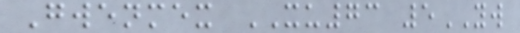Gwenmex XU73 5YW
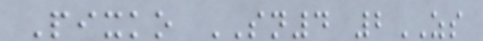Pixko SN4 2ZS
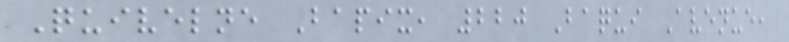Quivelne Bapix, 220 Baqui Avenue,
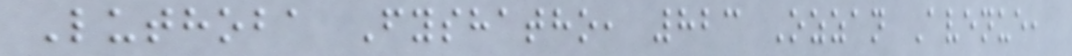Luthoba Fyshatho, 823 Ozzan Avenue,
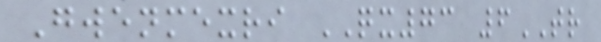Gwenmexri QX73 6TR
